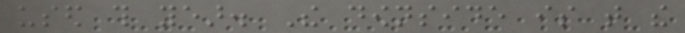used this year. The downside is that the
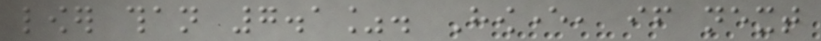lower than 7.1%. However, if next
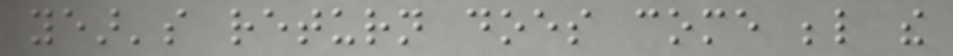year's return does come below the
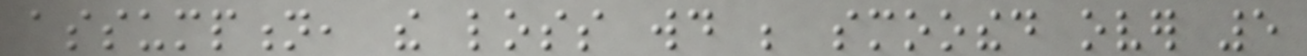assumption, the loss would be smoothed over 5
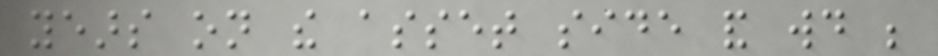years on the asset side and would be
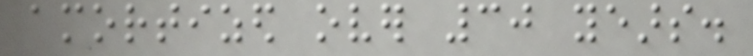amortized over 30 years.
